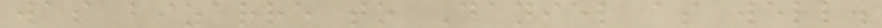was bizarre to Daniel as well.
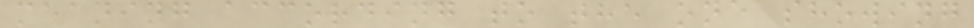meaning according to the one showing
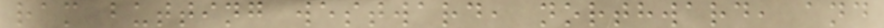ram butting westward, northward, and
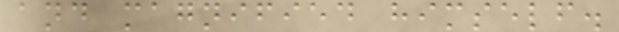and magnified himself.
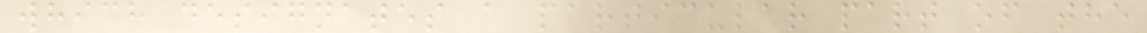which designates a particular part of the
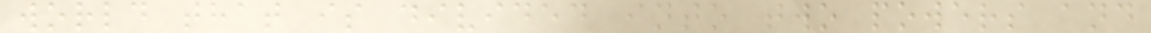world that is divided into two powers and
